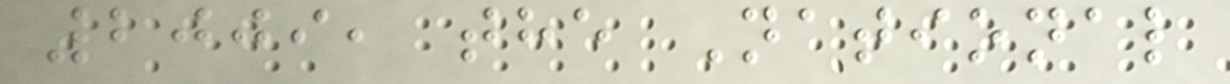2009, the National
